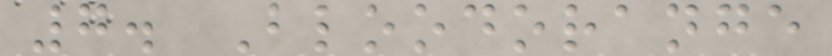7. Bloodorange
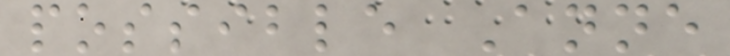possible Anne
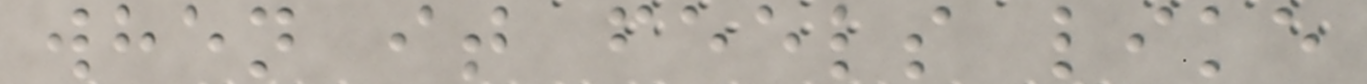when it feels like
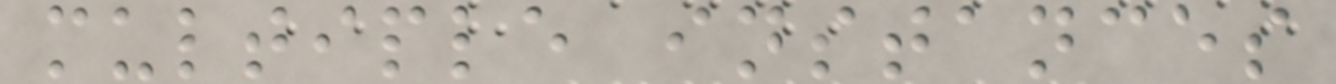multiple instances
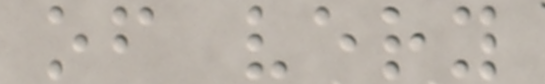of very
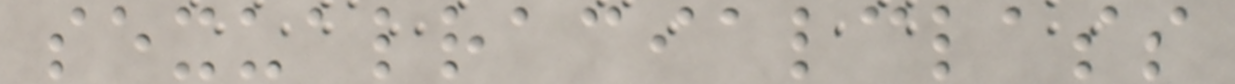sexualracialclass
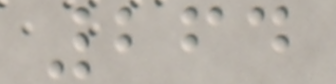264
